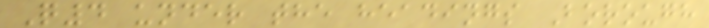Q4 under the headings Borough
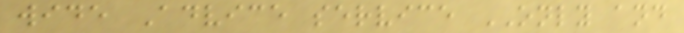wide Advice service ONLY and
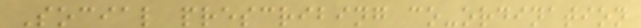Social prescribing co-ordination
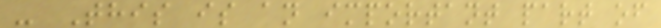- This is an important part of
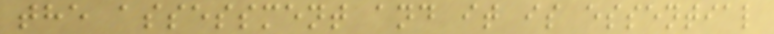the assessment and it is essential
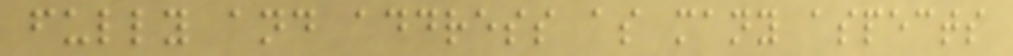fully and address as many aspects
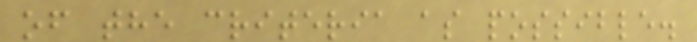of the criteria as possible.
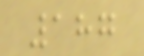187
